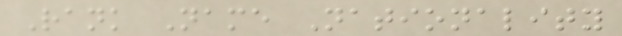Rank Name Nationality
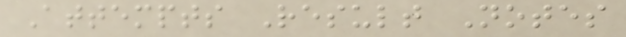Attempts Result Notes
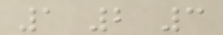1 2 3
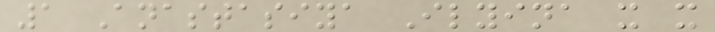1 Anastasiya Ilyina x x
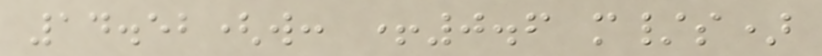14.52(w: +0.6 m/s)
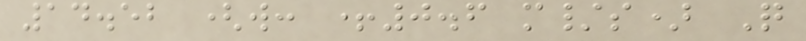14.52 (w: +0.6 m/s) Q
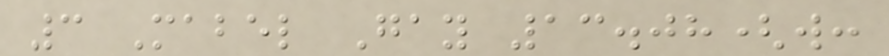3 Mabel Gay 13.08(w:
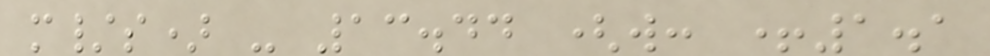m/s) - 13.44 (w: +1.1
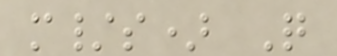m/s) Q
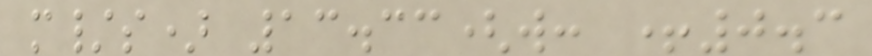m/s) 13.33(w: +0.3
